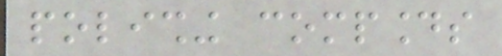polishing compounds
